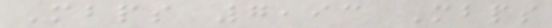Mbps 7,93 Mbps
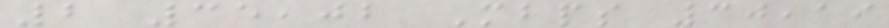2 35,02 Mbps 30,19
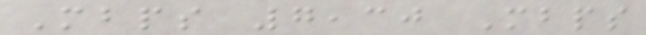Mbps 7,30 Mbps
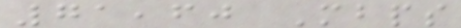71,60 Mbps
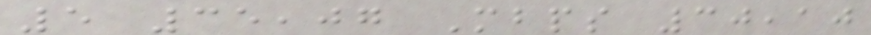5 35,07 Mbps 30,10
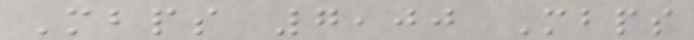Mbps 7,00 Mbps
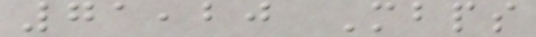71,20 Mbps
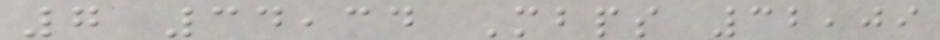7 34,34 Mbps 32,09
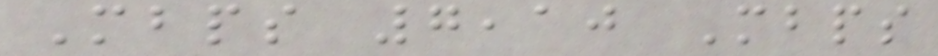Mbps 7,10 Mbps
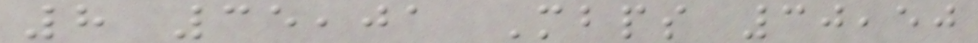8 35,01 Mbps 30,50
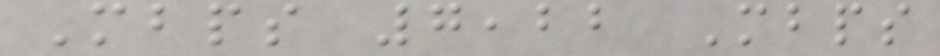Mbps 7,22 Mbps
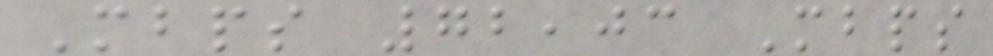Mbps 72,03 Mbps
